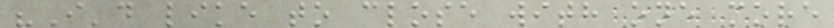"I'd like to close with one more
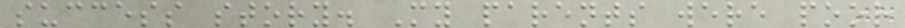success story. My parents were poor
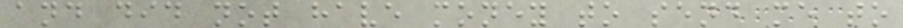and did not have money to send me to
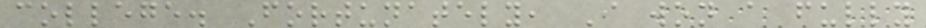college. Fortunately, I won a fully
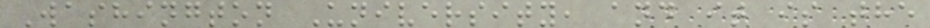Washington University, and it is the
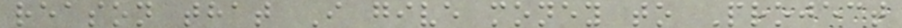reason that I give money to Project
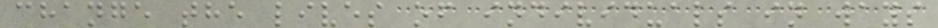change the lives of individuals in ways
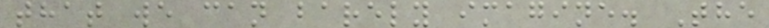that we can barely imagine. The
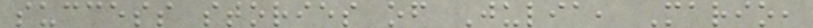success stories of Julia, Mario,
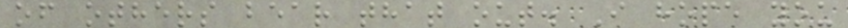of others bear that out. I hope you
